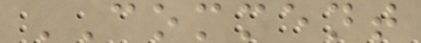COMMENT
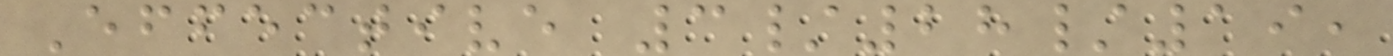Effective 3/28/19,
